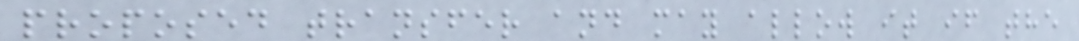proposed transfer and may allow it if the
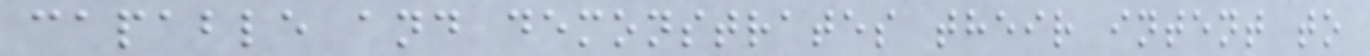capable and demonstrates their intent to
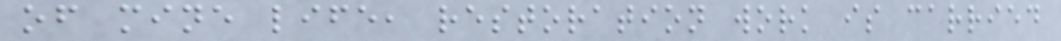of mine life, restoration work is carried
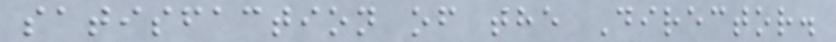satisfaction of the Director.
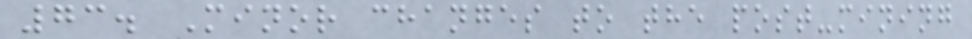73. Minor changes to the post-mining
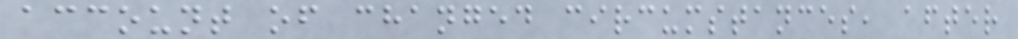account of changed circumstances, after
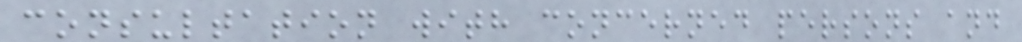consultation with concerned persons and
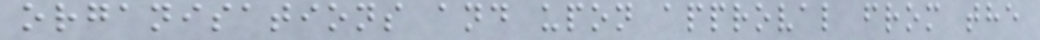organisations and upon approval from the
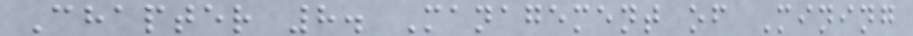Chapter 8. Management of Mining
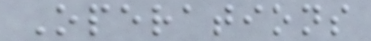Operations
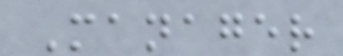Manager
